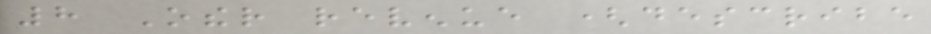8 Other revenue (describe
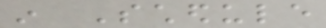in Schedule
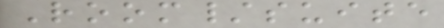Room/suite
